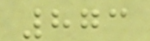873
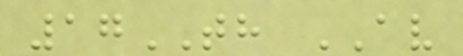17TH AV
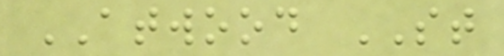ATWOOD ST
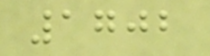1702
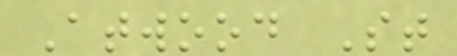Atwood St
